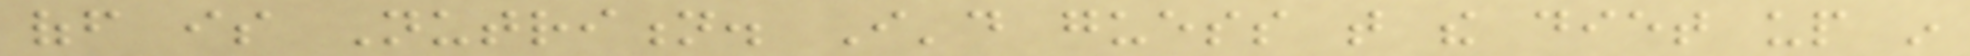off is Nutrition. I'd guess that the diet up in
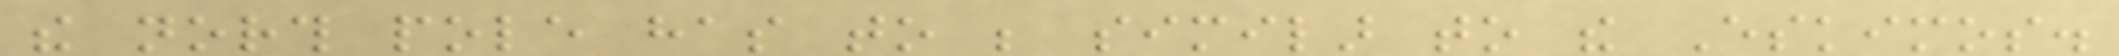the north pole has to be similar to the Eskimos.
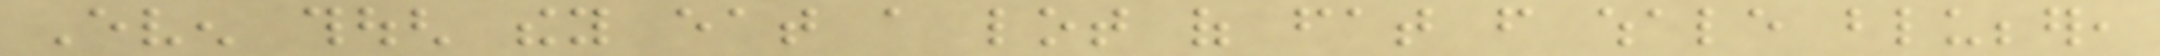Even though they eat a lot of fat from whale blubber,
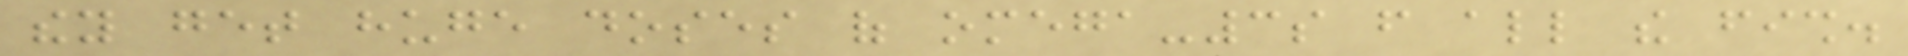they get huge doses of omega-3s from all the fish.
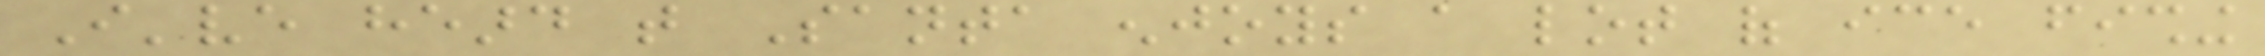I've heard that Santa enjoys a lot of ice fishing
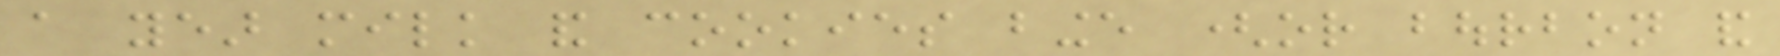a year milk and cookies binge (or bourbon and
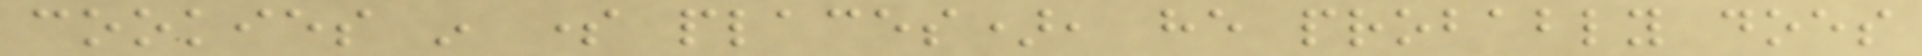cookies in some places), he probably does
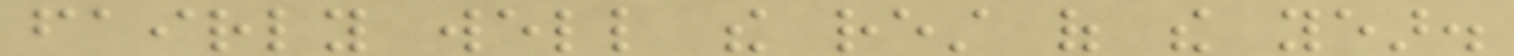fairly well the rest of the year.
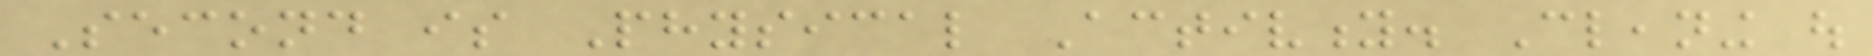Second is Physical Activity. Cleaning out
